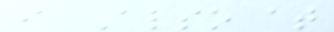i Also at
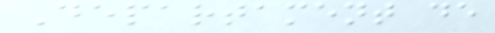Departament de
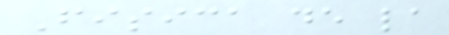Fisica de la
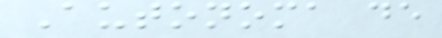Autonoma de
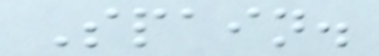Spain.
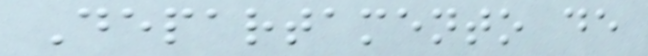Departamento de
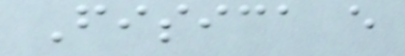Fisica e
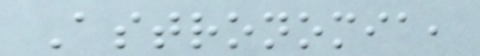Astronomia,
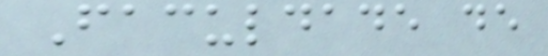Faculdade de
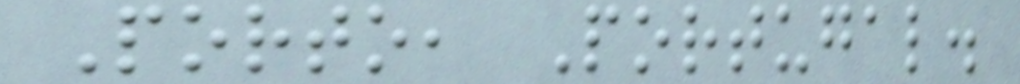Porto, Portugal.
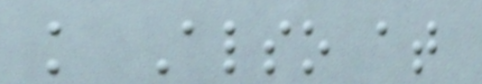k Also at
